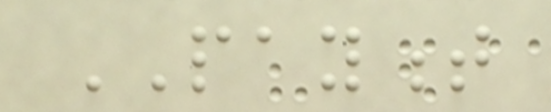PAYMENT
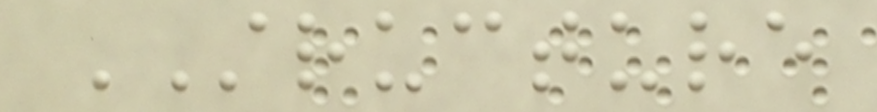STRUCTURE
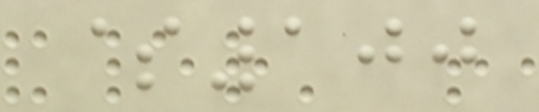$100
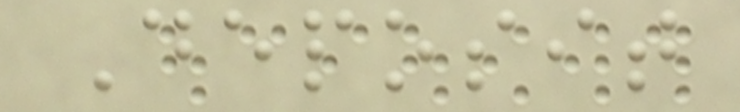Deposit
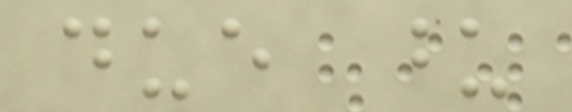due upon
